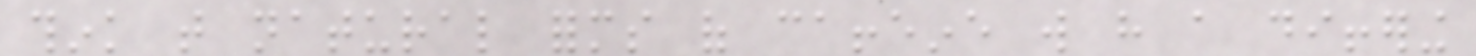think that natural forms of caffeine will have a differing
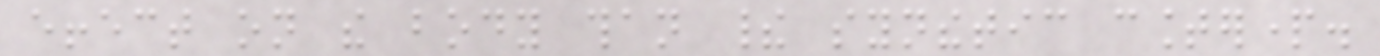effect on the body than their synthetic counterpart.
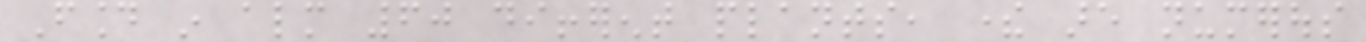Found in almost 60 different plants, there are numerous
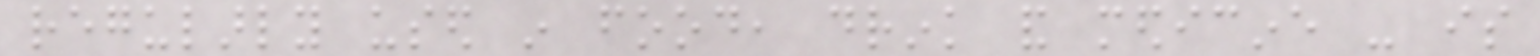regularly used in food, drink and medicine - is
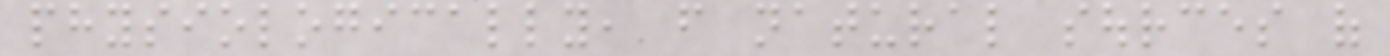physiologically, from natural sources of
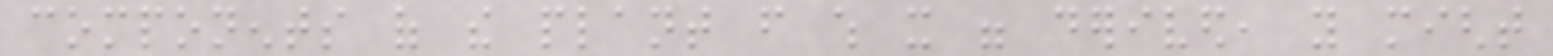components of the plant from which it were derived, you might
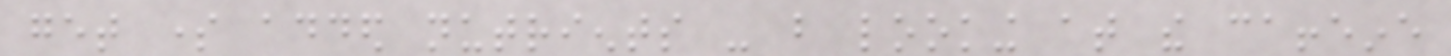get some added nutrients - but looking at the caffeine
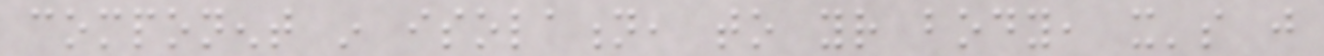component in isolation, to your body, it's just
